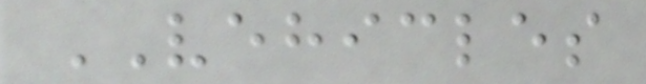VEHICLES
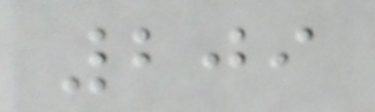209
